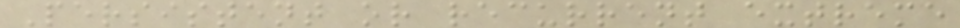Persistent or recurrent extreme
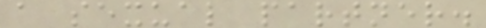a sexual partner.
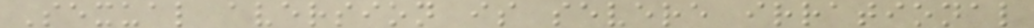Sexual aversion is severe irrational
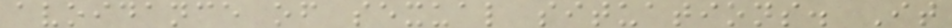avoidance of sexual situations. It
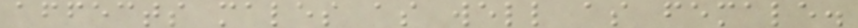affects males as well as female.
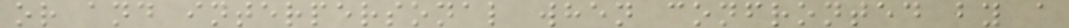or and interpersonal when confronted by a
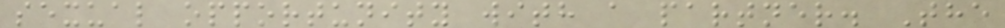sexual opportunity with a partner. The
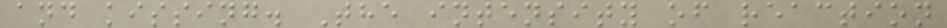and kissing. The intensity of reaction
